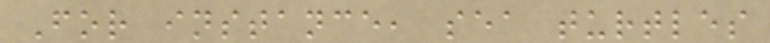For instance, sea turtles
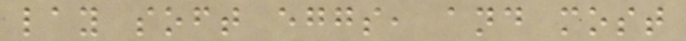lay soft eggs, and most
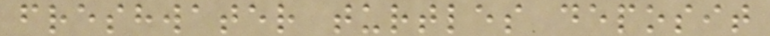freshwater turtles deposit
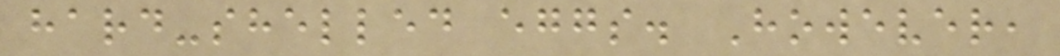hard-shelled eggs. However,
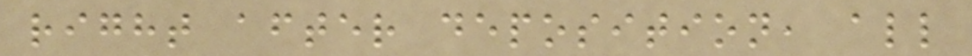right after deposition, all
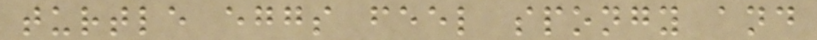turtle eggs feel spongy and
